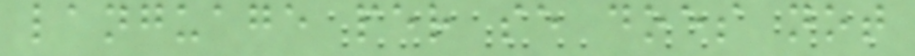language per se does not
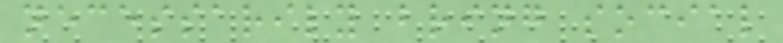necessarily bring social
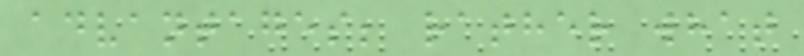advantages; rather what
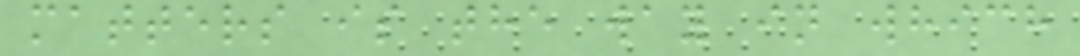matters is the way in which
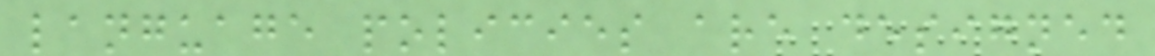language policies are designed
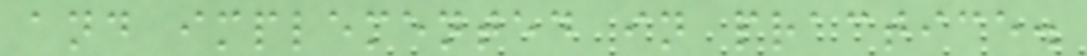and implemented in practice.
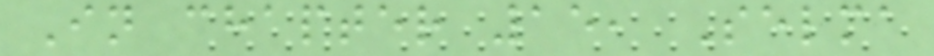In chapter 15, Selma
